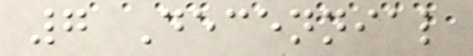7 Decennial
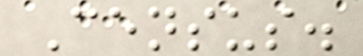Census.
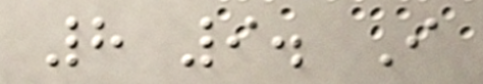8 9. I
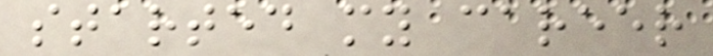started my career
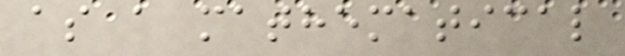as a mathematical
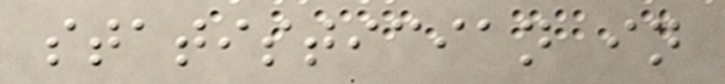statistician in
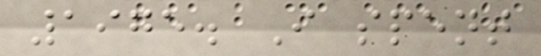1975. I spent
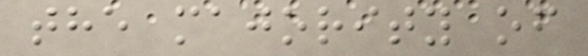the majority of
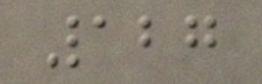127
